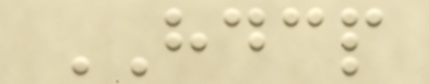HDCP
